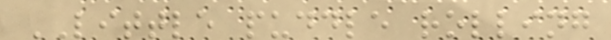LITTLE puddle rolling
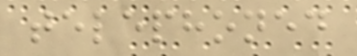telephoned
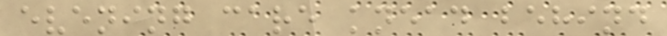evening care knead behind
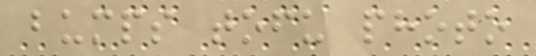bumps tofu photo
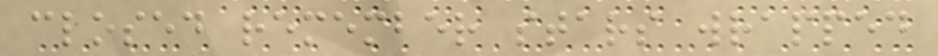closed remember stars wrapped
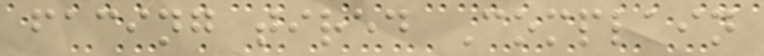facing tired Complain
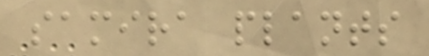samira plants
